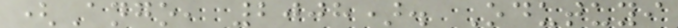(Ango, 2008). Odutuyi
